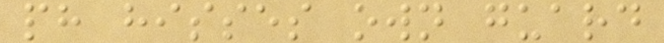ph hisses own guard
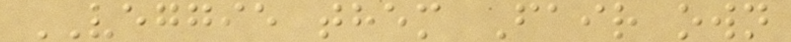VEGGIE them Fair own
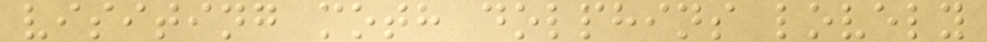visiting moth dolphins lovely
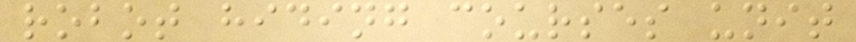robot hiding courses unit
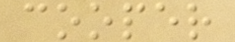cooper
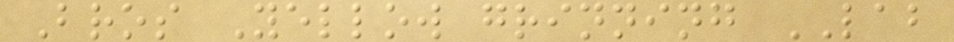Bros Yellow grinning LAB
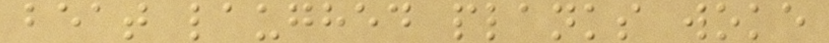beat laughed planks woke
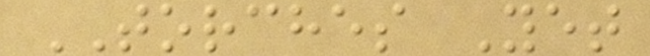TORCHES Yet
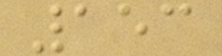153
